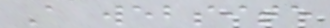A website
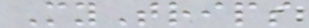MyTrips
